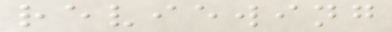reviewing
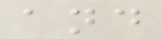and
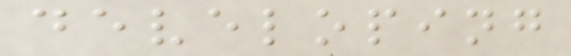developing
